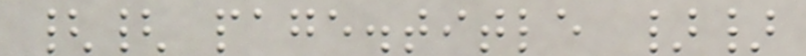{{ page.title }}
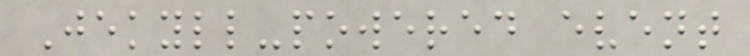Jekyll-powered event
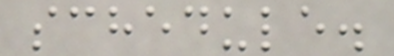schedule.
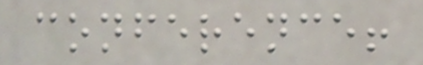conference!
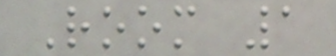Room 1
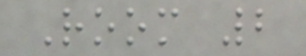Room 2
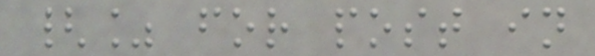{% for post in
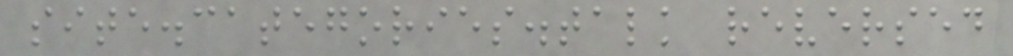site.categories.talk reversed
